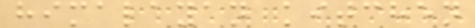himalayan kitchen
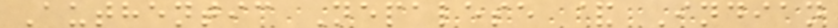Authentic Nepalese & Indian
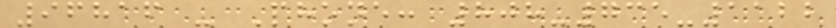96816 - Phone: 808-735-1122
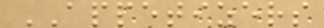APPETIZERS
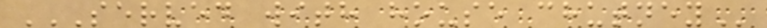SERVED WITH HOUSE CHUTNEY
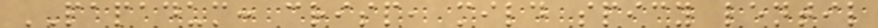PAPADUM: crisp, mild spicy lentil
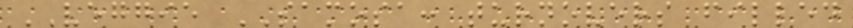VEGGIE SAMOSA: turnovers filled
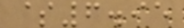$6.95
